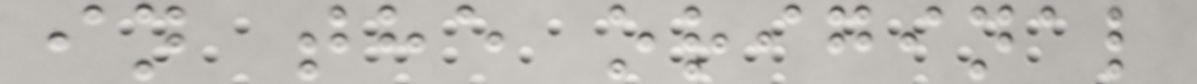in the original
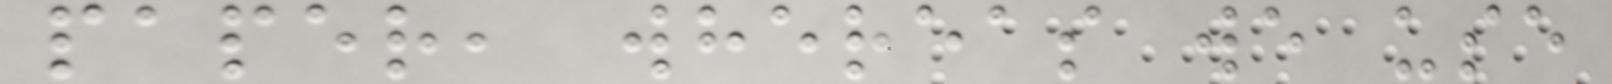paper, whereas we use
